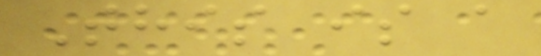This is a
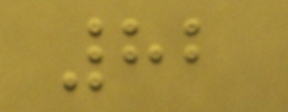82
